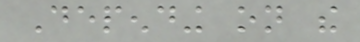Depending on the
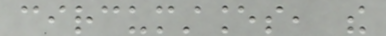circumstances, the
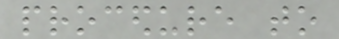procedure to
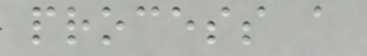process a
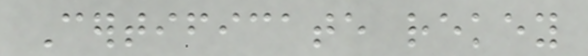Certificate rekey
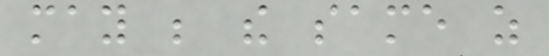may be the same as
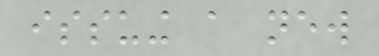issuing a new
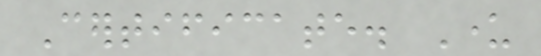Certificate. Under
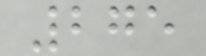275
